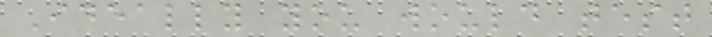Ideally you would test
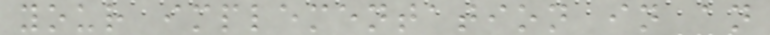your implementation in an
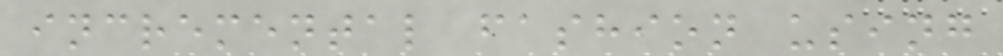incremental fashion using
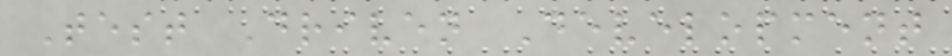Test Driven Development
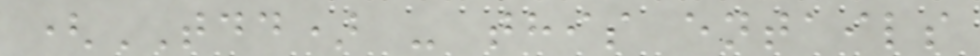(TDD) - this entails
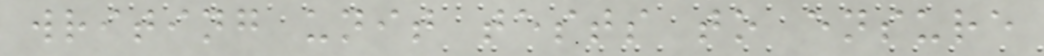writing unit tests to ensure
